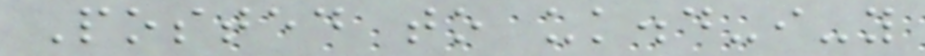Posted to uk.d-i-y
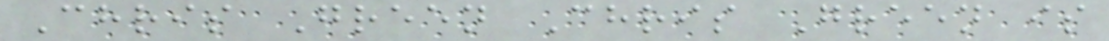Chris Green Chris Green is
